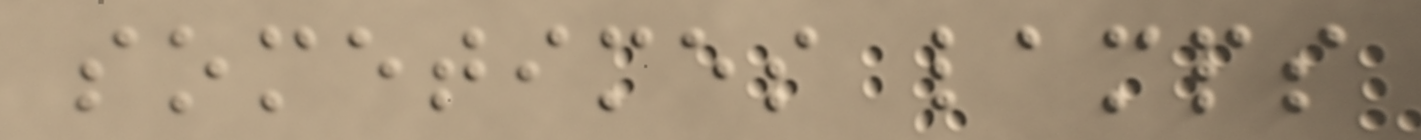sometimes lamps
